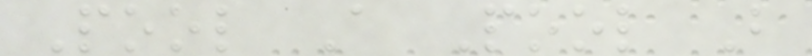Pool A Pool B
